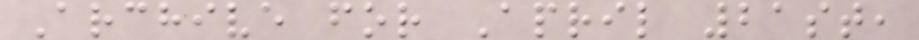Archive for April 21st,
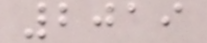2019
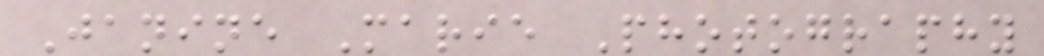Janine Marie Photography
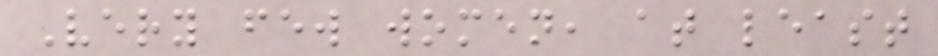Very few women, at least
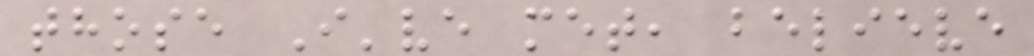those I've met, believe
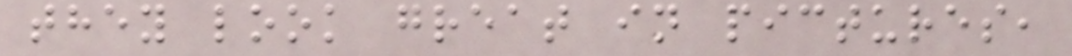they look great in pictures,
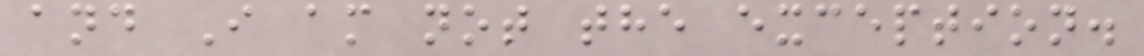and I am not the exception.
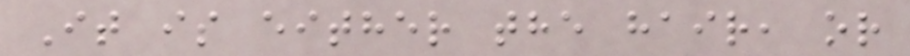It is either the hair, or
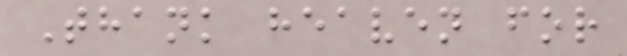Thank heaven for
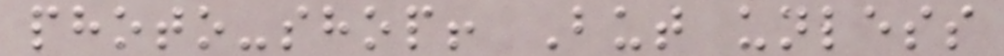photo-shop! But unless
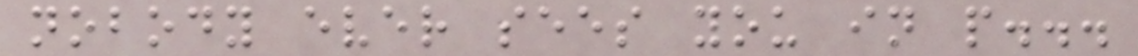nobody ever sees you in p...
